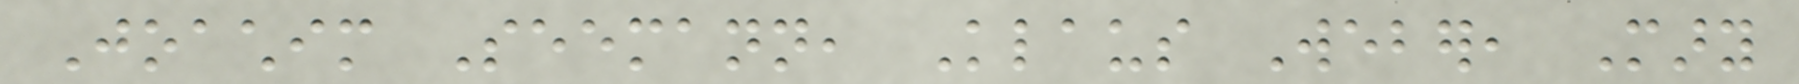Joachim Seemann, Klaus Weber, Mary
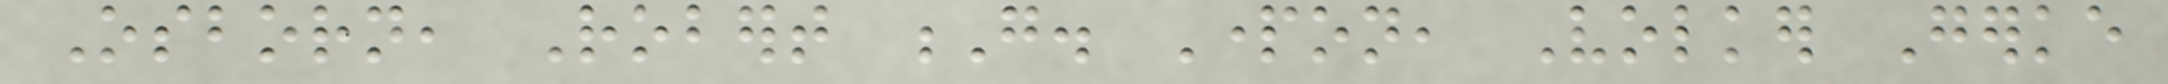Osborn, Robert G. Parton, Volker Gerke
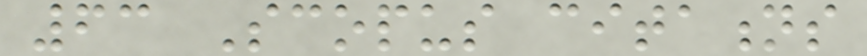63 Scopus citations
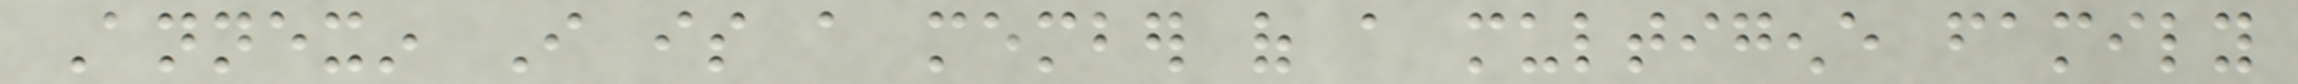Annexin I is a member of a multigene family
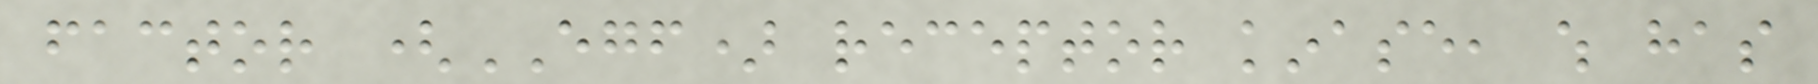factor (EGF) receptor kinase, which has
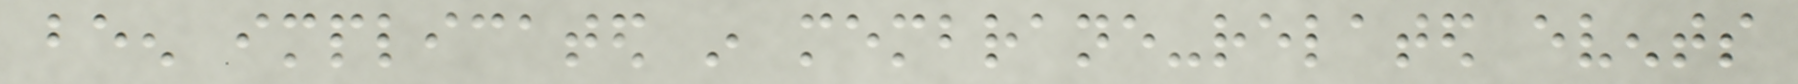been implicated in membrane-related events
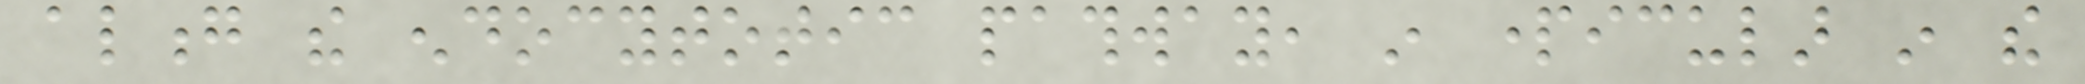along the endocytotic pathway, in particular in the
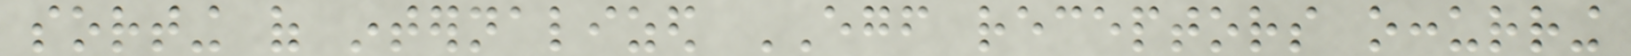sorting of internalized EGF receptors occurring
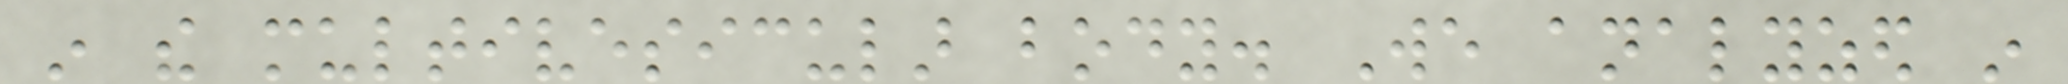in the multivesicular body. We analyzed in
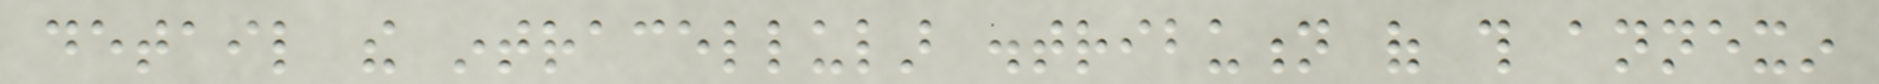detail the intracellular distribution of this annexin
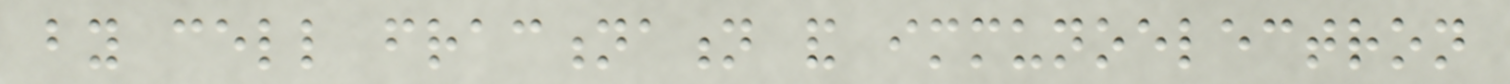by cell fractionation and immunoelectron
